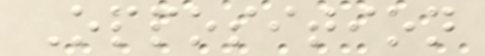Opposition
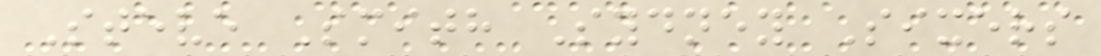Steve Smith Sydney Sixers
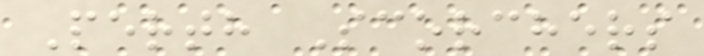Perth Scorchers
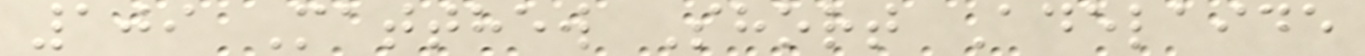109 Matthew Short Adelaide
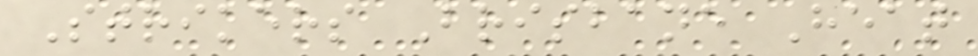Strikers Brisbane Heat
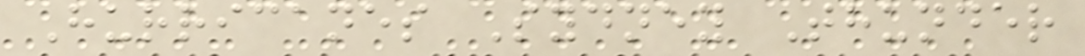Hurricanes Sydney Thunder
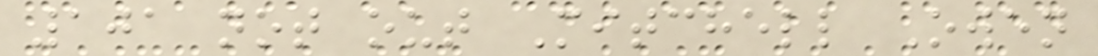101 not out Mitchell Owen
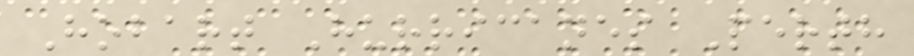Hobart Hurricanes Perth
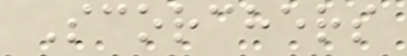Scorchers
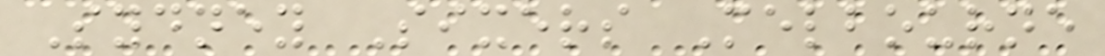Sydney Sixers Melbourne
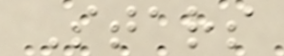Stars
